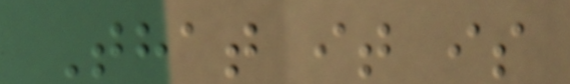That it is
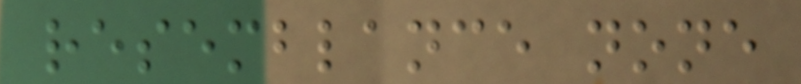resemblance none
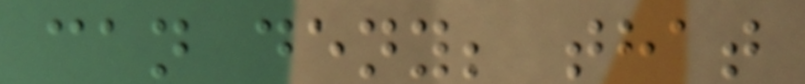can deny; that
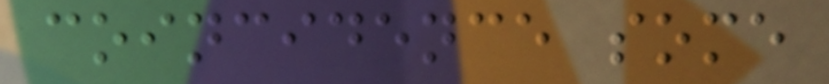coincidence some
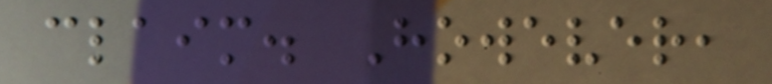claim. However,
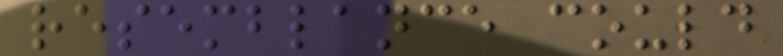resemblance could
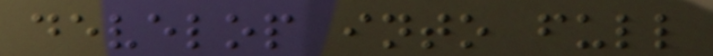develop into full
